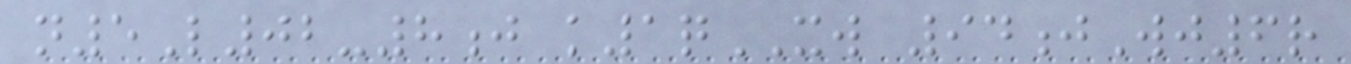n5L02-8j k1qXW 94jWj6r
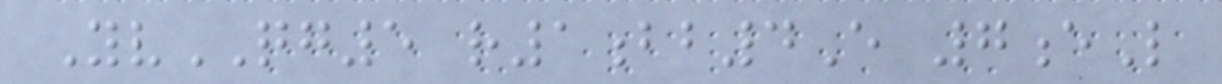YvQG5 r1bb4E 7eL
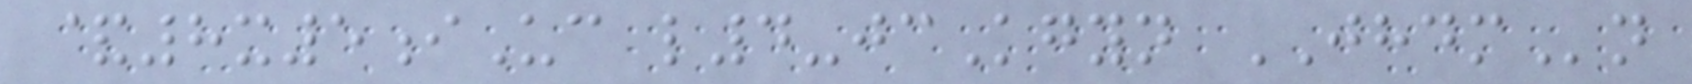&8x5iUc l4-jcKgyn JHDMn
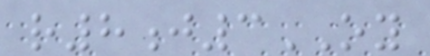r8j3OY
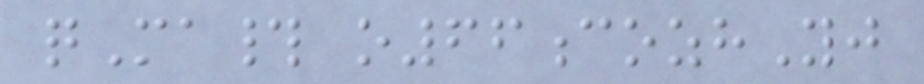qMa# o66cozhYj
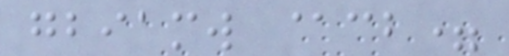gbiamw @cb=
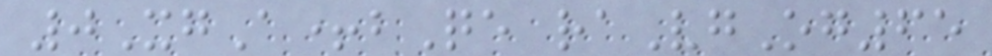0XgA+bQe raVgOg65
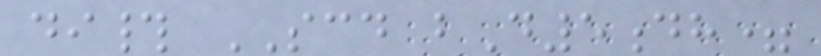di# SCD bD5dh=
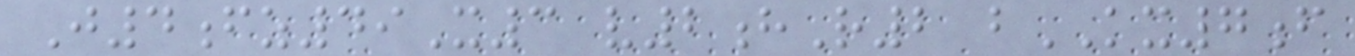J4fz49X3 v2hR2 bKX7f
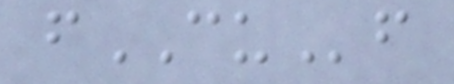fCUf
